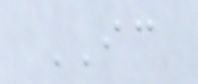IC
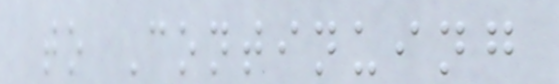to Continuing
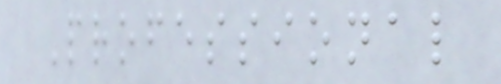Professional
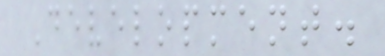Development.
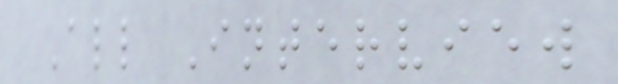All Interview
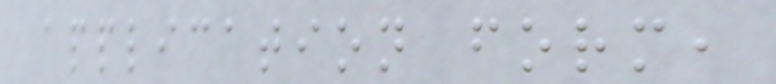application form,
